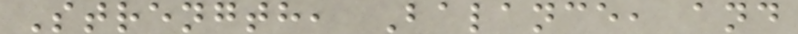Strength, Balance, and
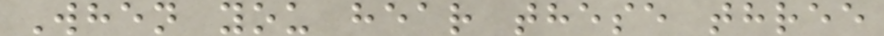When you hear these three
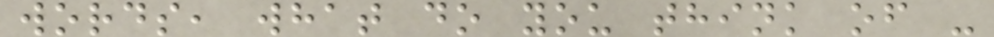words, what do you think of -
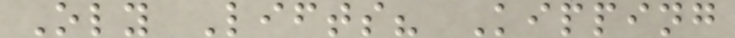Oly Lifts? Kipping
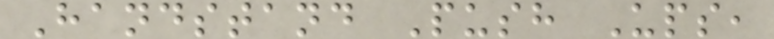Handstand Push Ups,
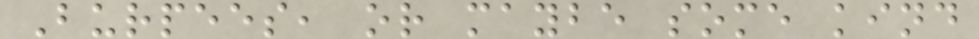Burpees, or maybe some kind
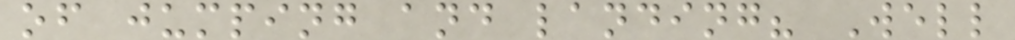of jumping and landing? Well
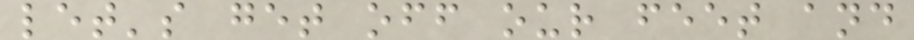let's get off our feet and
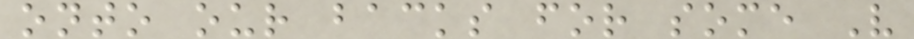onto our backs for some V
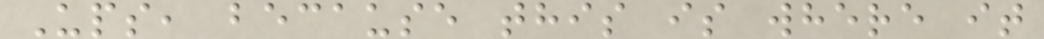Ups, because this is where it
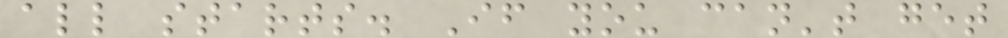all starts. If you can't get
